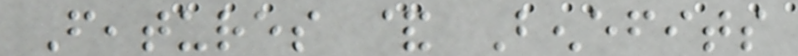Features & Benefits
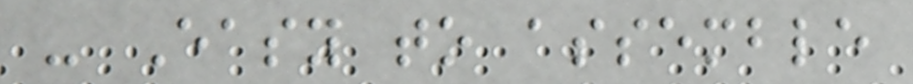- Easy to assemble
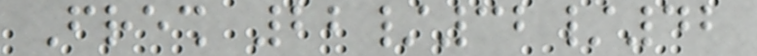Fresh 22/32/42
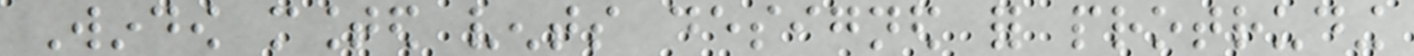Window mounted vents designed for protruding
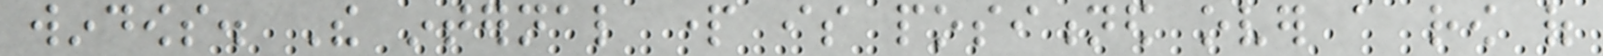windows. The internal part is positioned over a row of
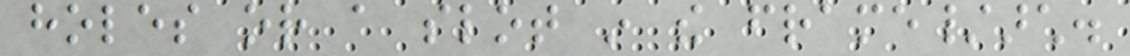holes or a slot in the frame/arch.
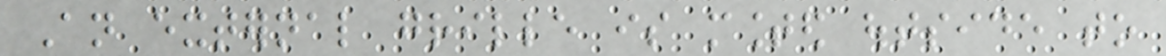An external grille is mounted outside to
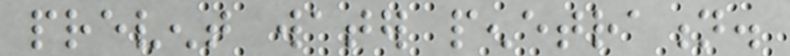prevent water penetration.
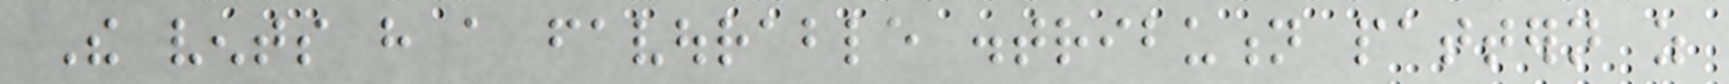The vents have a favourable distribution pattern as
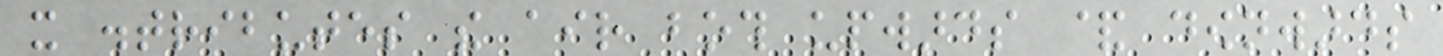it distributes the air both upwards & downwards
